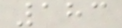183
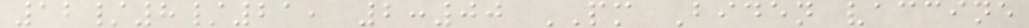12/8/21, 2:00 PM Biden vaccine
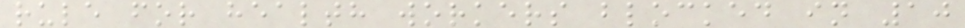rule for health workers blocked in 10
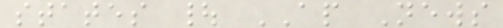states | AP News
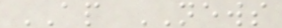AP NEWS
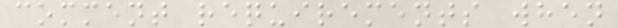comment requirements when
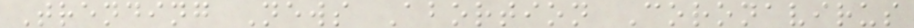Trending News Abortion Coronavirus
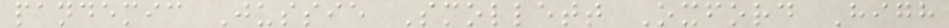pandemic Jussie Smollett Oxford High
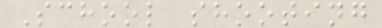School shooting
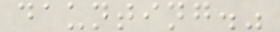daunting."
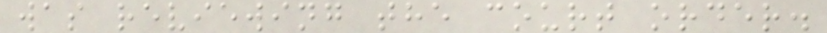was reviewing the court order.
